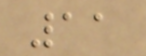11
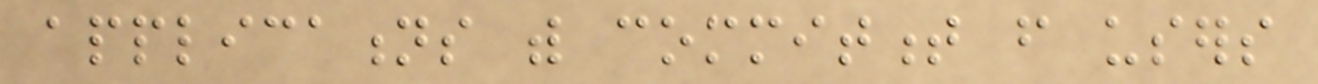applications with commitment from users
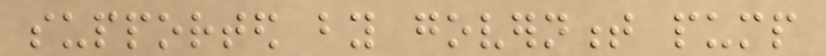supported by government pump
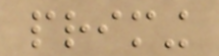priming
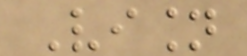Vision
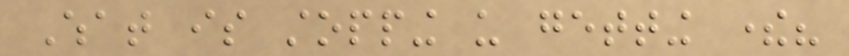What is stopping us getting there?
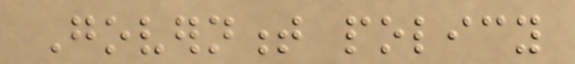Government policy
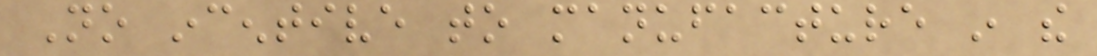No incentive to manufacture in the
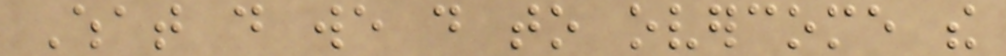What do we do to overcome the
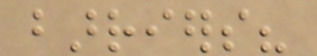barriers?
